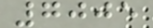7005
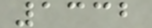1332
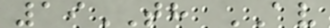19TH AV
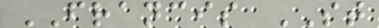FRANCIS ST
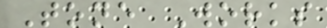Tone Works
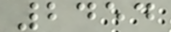2454
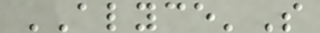ALYCE'S
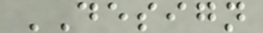DESIGN
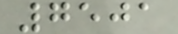7501
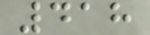418
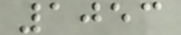1053
